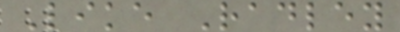Like Radley
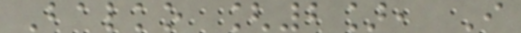Balko [2], I
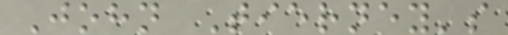John Tierney's
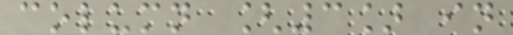column [3] in
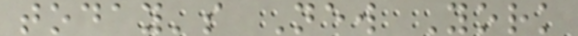today's New York
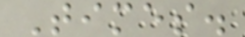Times.
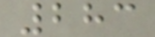283
